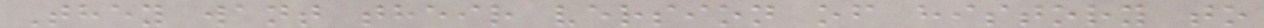They want their version of history to
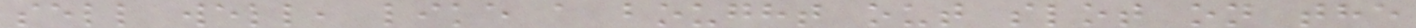sell well, like a bought out slot on the
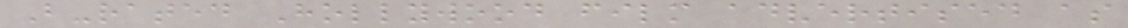B-rated Hollywood film advertised as
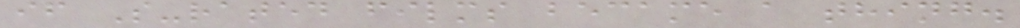if S-rated films became a thing.
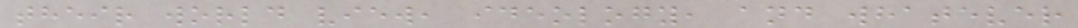their world view, ideology, and whatever
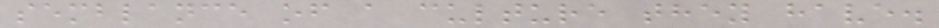semblance of a culture they have.
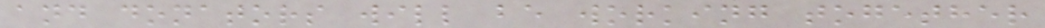and donators will be working together
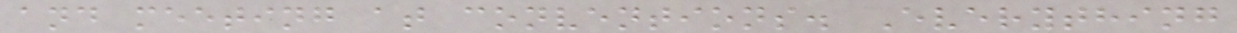and meeting at conventions. Everything
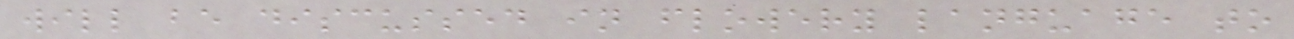will be discussed in flowery language to
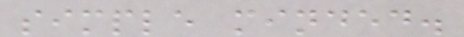simple minded.
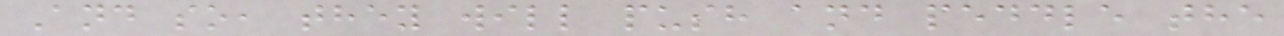And so, they will push and peddle the
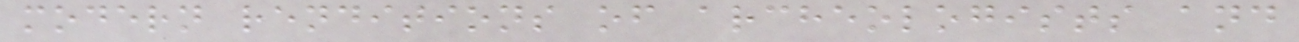modern renditions of archeologists and
